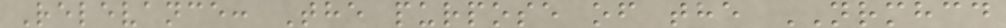Relevance: The purpose of the NRMHCD
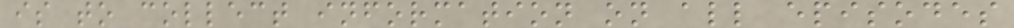is to collect information on all episodes
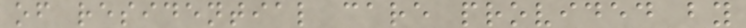of residential care provided by
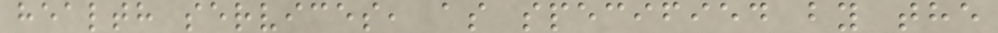health services, as specified by the
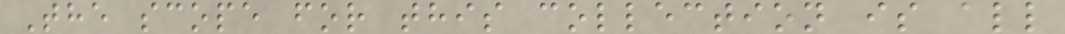The scope for this collection is all
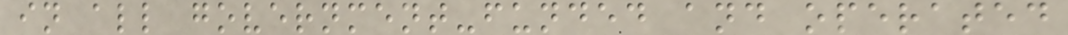in all government-funded and operated
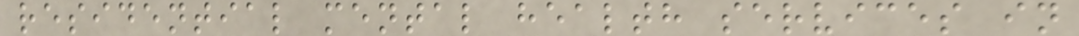residential mental health services in
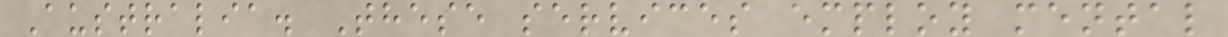Australia. These services employ mental
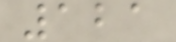121
